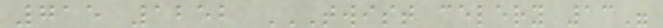715 1252 TWIST CELERY 13"
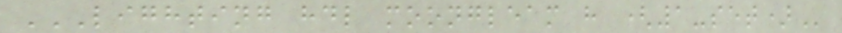LIGHTING HDL MOONGLEAM H (1-SET)
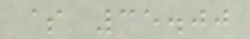$ 35.00
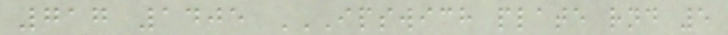717 1405 IPSWICH PLATE RND 5
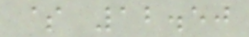$ 12.50
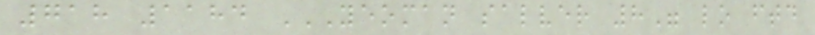718 1184 YEOMAN SALVER 8" LO FTD
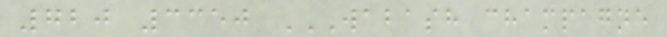720 3350 WABASH CHAMPAGNE
